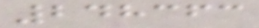248363
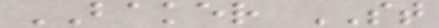BAKER ST
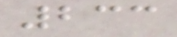233
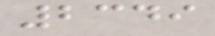2349
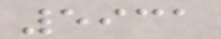5931
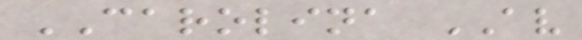CAROLINA AV
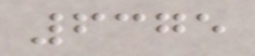6375
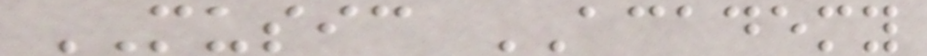MUSIC ACADEMY
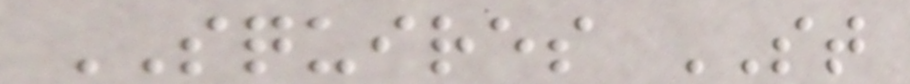SQUIRES ST
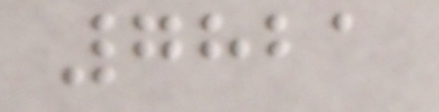7821
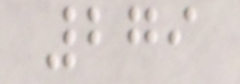279
